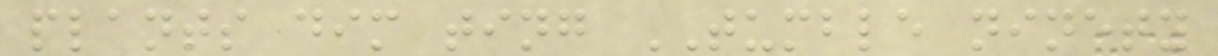plants dim ting TUMBLE ninety
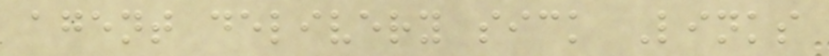agent delivery sick Links
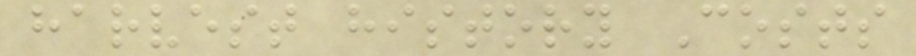harvest history Costs
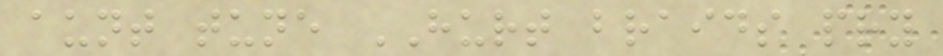aunt tune HURT braids pry
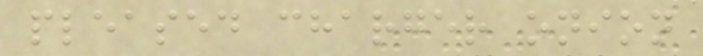pleased charger onion
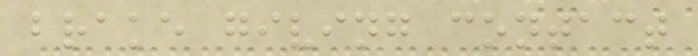brake giving contact
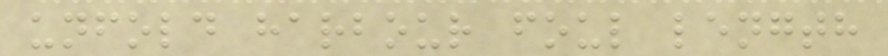unfold harbour foul length
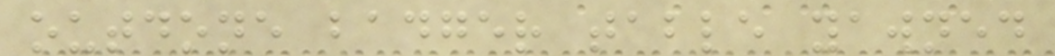outdone badger table yawned
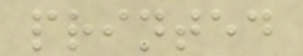printed
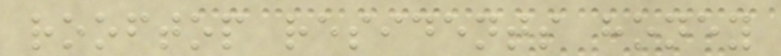rooftop residents honey
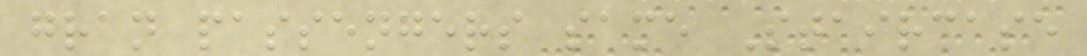gran passengers same Staircase
